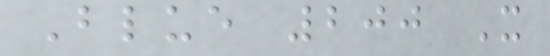Blue 200 X
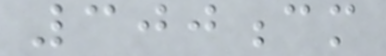300cm
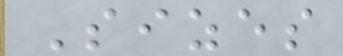Sizes
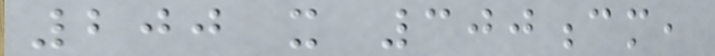200 x 300cm,
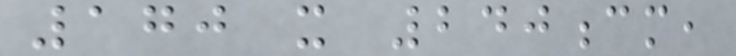170 x 240cm,
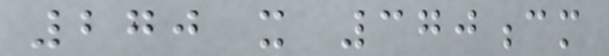270 x 370cm
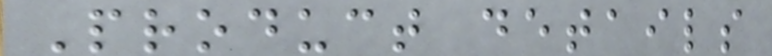Product details
